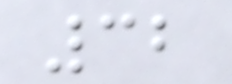32
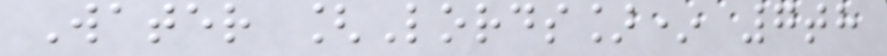Water [Lords]* 7th
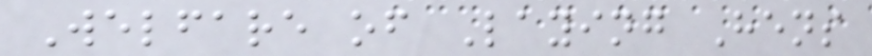Welfare of Laying Hens
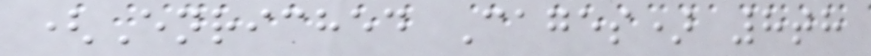(Enriched Cages) 8th
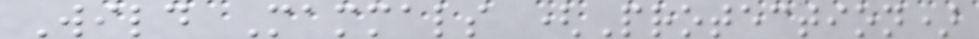Wild Mammals (Protection)
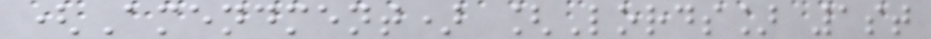(Amendment) [Lords] 1st
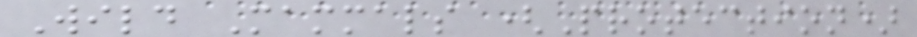Wild Mammals (Protection)
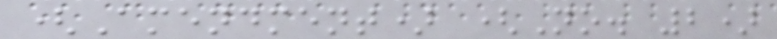(Amendment) (No. 2)
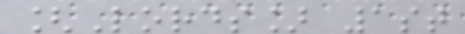[Lords] 1st
